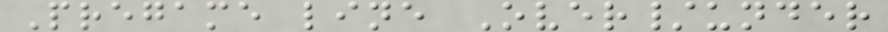Pregame line Over/under
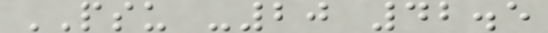PSU -20 42.5
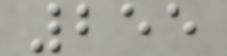255
